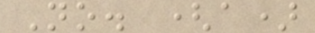No. (a)
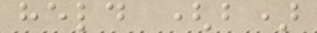held (b)
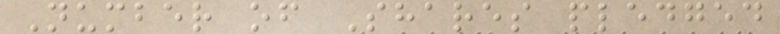Number of Shares pledged
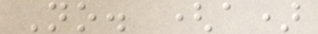No. (a)
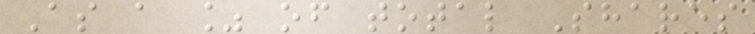As a % of total Shares
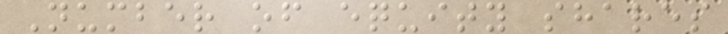Number of equity shares
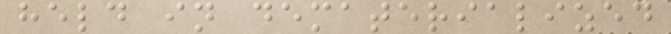held in dematerialized
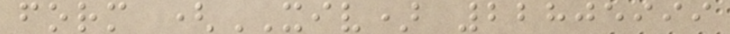form (XIV) 22805999
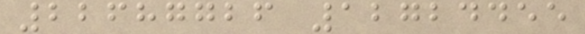22687726 12724455
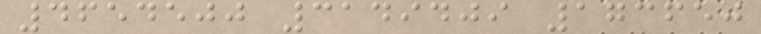4654500 3149409 173650
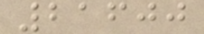21600
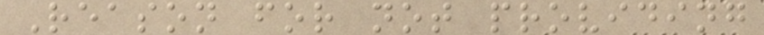Reason for not providing
